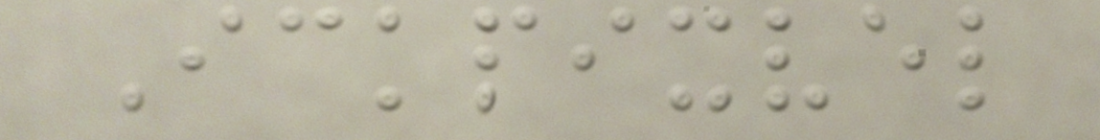Ickpixvel
